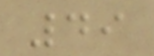49
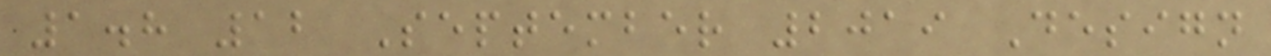1.8 12 September 2019 Design
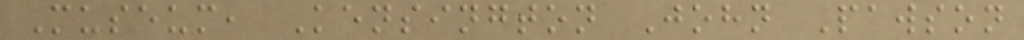Museum, Kensington John Pawson
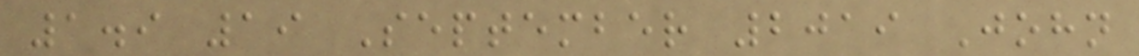1.9 19 September 2019 John
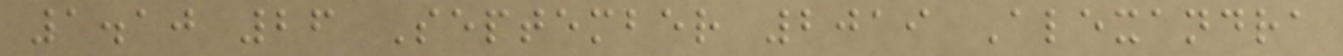1.10 26 September 2019 Alexandra
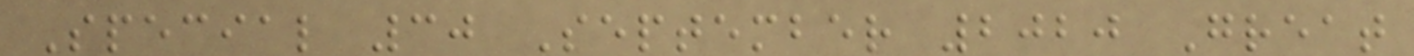Special 30 September 2020 Great
